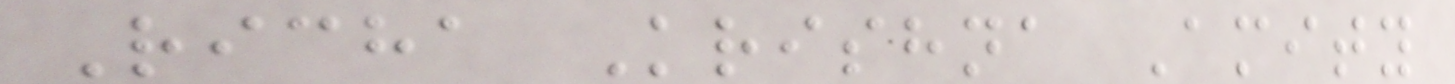Richa Krishna Amity
